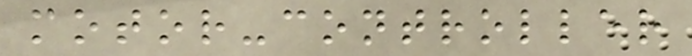motor-controller
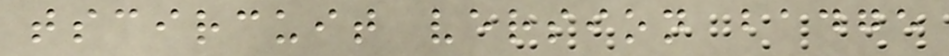tscircuit version badge
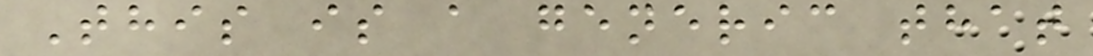This is a generic that
